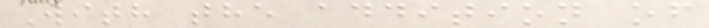With the addition of
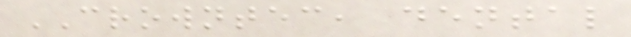CROWNTEC, dental
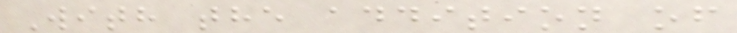With the addition of
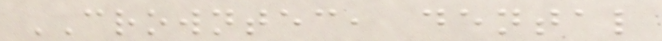CROWNTEC, dental
